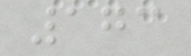173
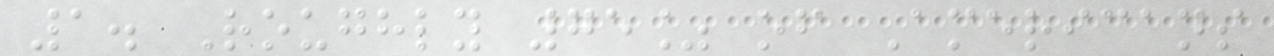1. Roughly 75% of Americans
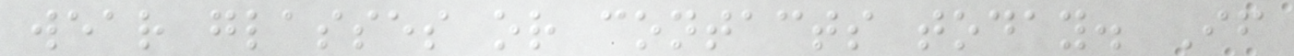wear glasses or contacts today. If
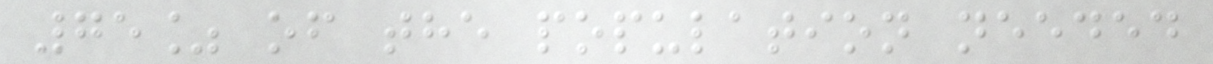75% of the population needed
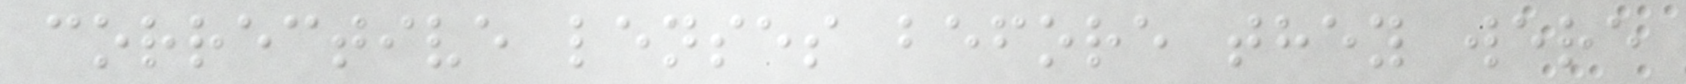corrective lenses before they were
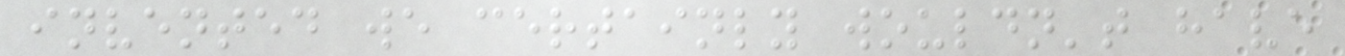invented we certainly wouldn't have
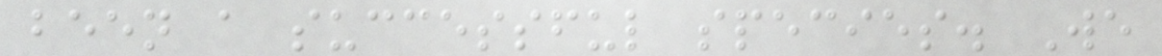been a successful species. We
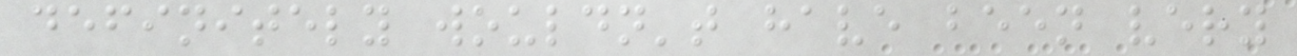definitely wouldn't have been very
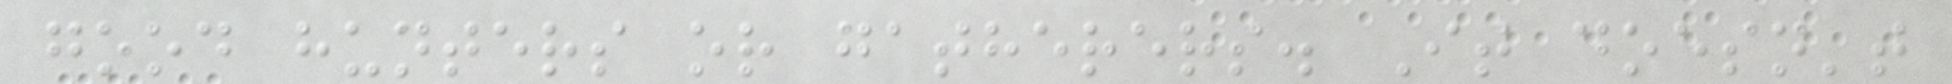good hunters or gatherers. It doesn't
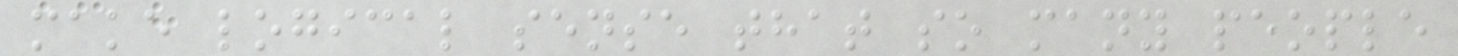make logical sense that so many people
